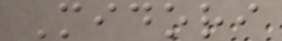Midori
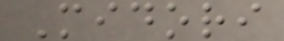Midori
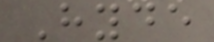Hyde
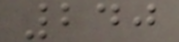240
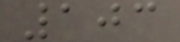103
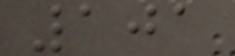101
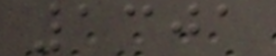1301
